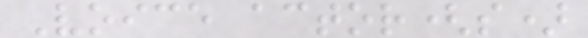Voice actor(s)
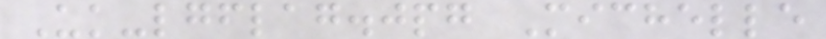Uk-lgflag.jpg Michelle
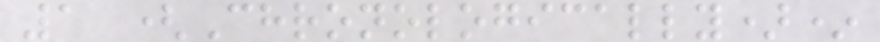1 (Chronologically)*
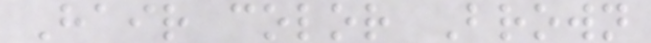Hair color Brown
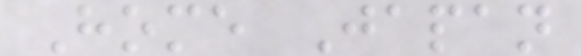Home Japan
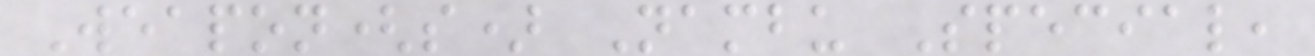Weapon(s) Nambu Special,
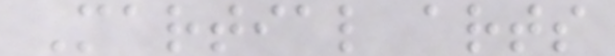Martial arts
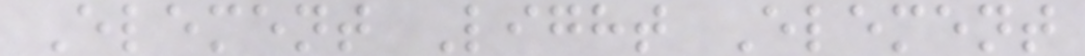Element Light Element
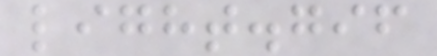light.gif
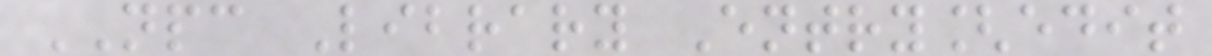NPC Library Entry[edit
